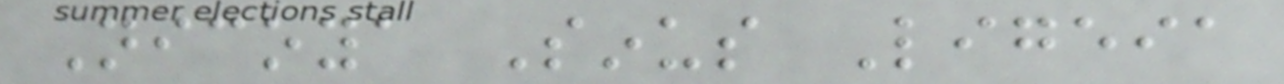Nicoya Sinus Ligeia
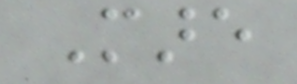Mare
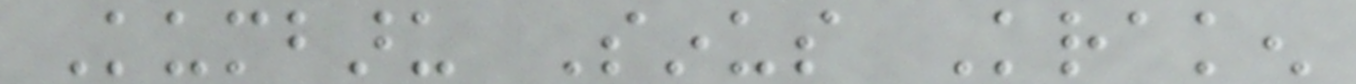Kumbaru Sinus Kraken
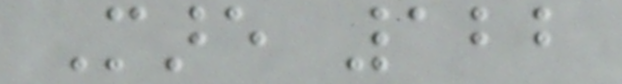Mare 122
